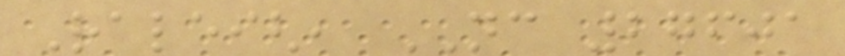Raleigh, NC 27601
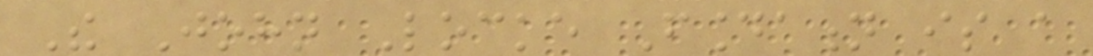The John Locke Foundation is a
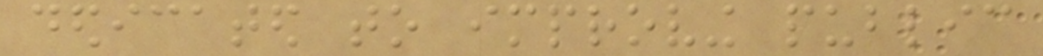dedicated to improving public
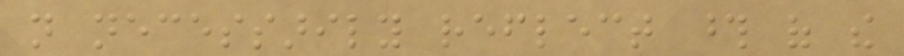not necessarily reflect those of the
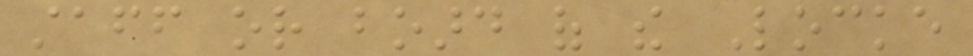staff or board of the Locke
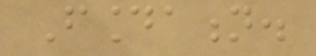Foundation.
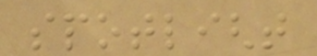spotlight
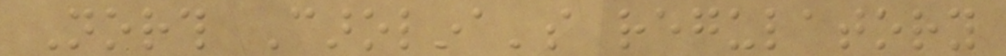North Carolina's regulatory
